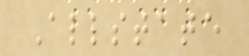Allstate
